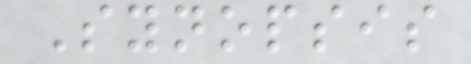Synopsis
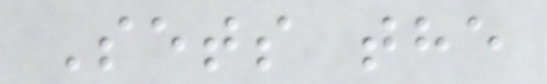Sets the
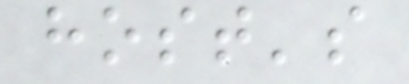host's
